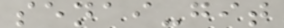senai-git
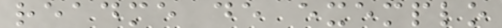readme de exemplo
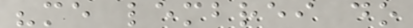"me lembrei do
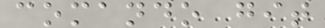comando git
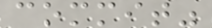commit"
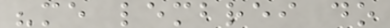"me lembrei do
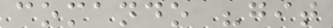comando "git
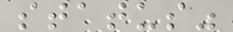status"
